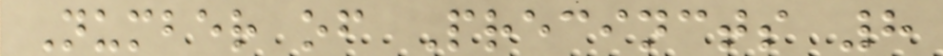Number of Precincts 8
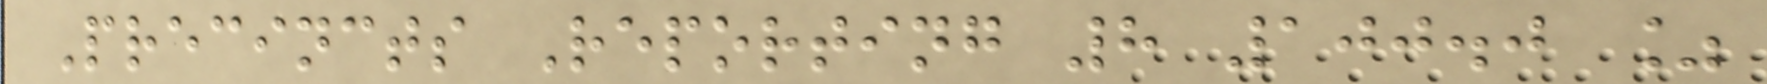Precincts Reporting 8 100.0 %
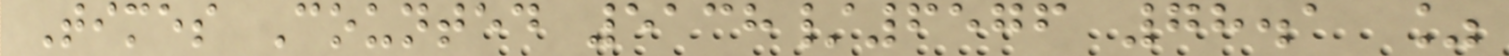Times Counted 5138/6576 78.1 %
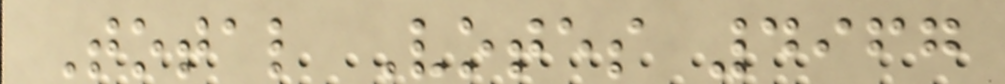Total Votes 4967
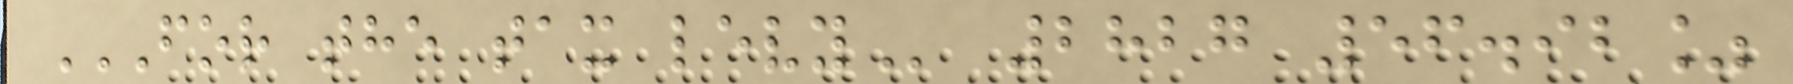FOR THE TAX LEVY 2827 56.92%
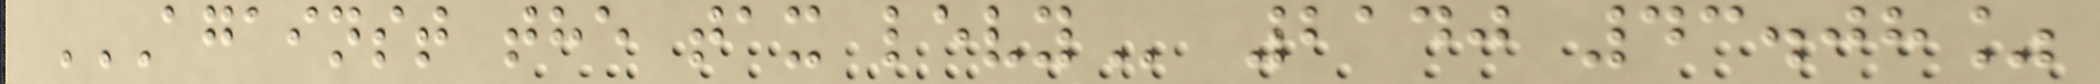AGAINST THE TAX LEVY 2140 43.08%
